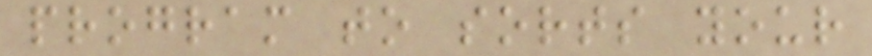program to sorts your
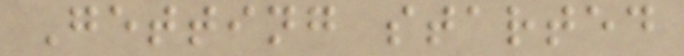Getting started
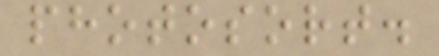photosort.
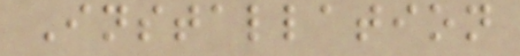Installation
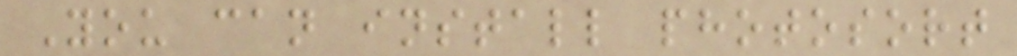You can install photosort
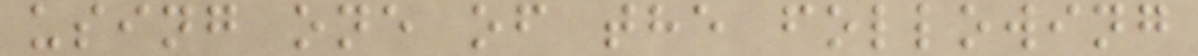using one of the following
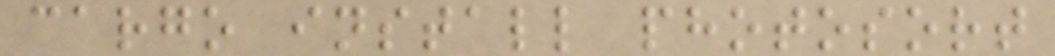cargo install photosort
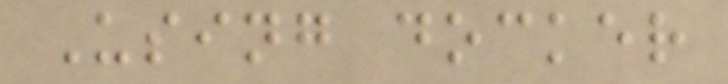Using docker
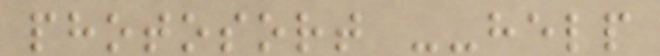photosort --help
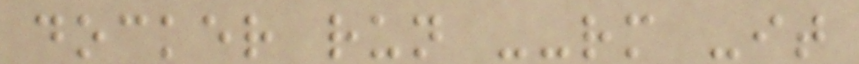docker run --rm -it
